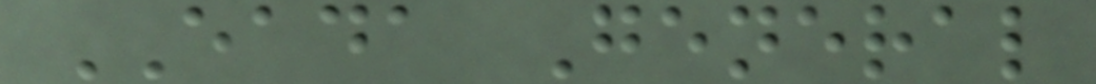EADA General
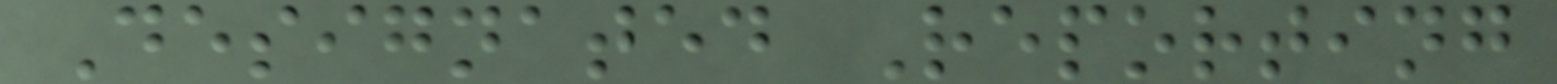Designated Reporting
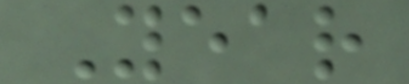Year
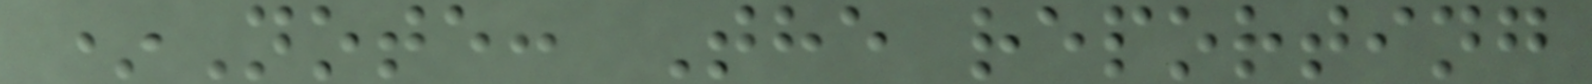*Note: The reporting
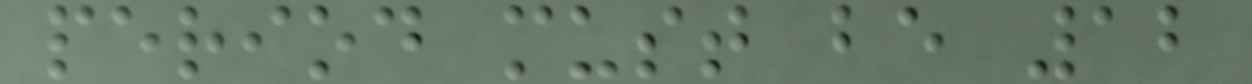period must be 12
